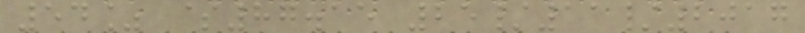54% $87.15 25/11/2017
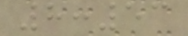8:53
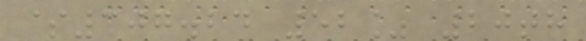$307.24 52% 20th
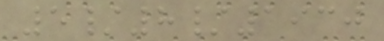5/8/1930
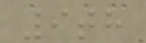9th
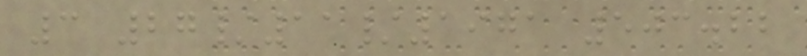3 27/11/1971 503.22
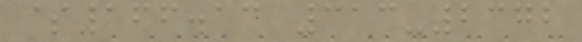$166.13 313-2372
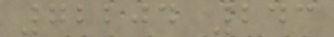72204 243
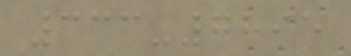333-7895
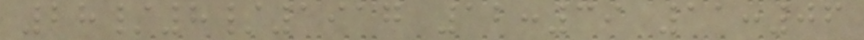28/8/1917 12:39 11:06
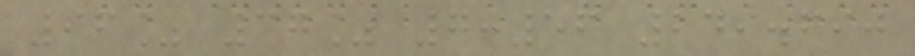96% 37% 7:56 249.690
